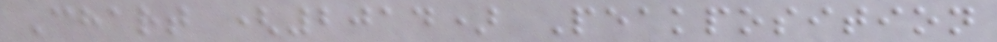Chart (2014) Peakposition
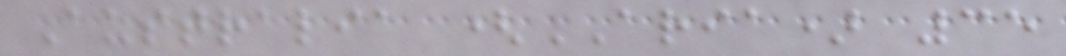Australia (ARIA) 35
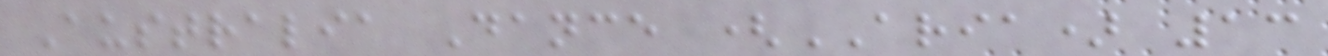Australia Dance (ARIA) 13
